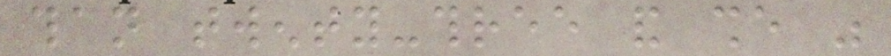than twenty-three and she was
